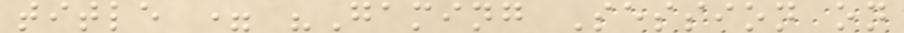title = "Gaming Session on
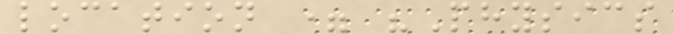location = "Physics
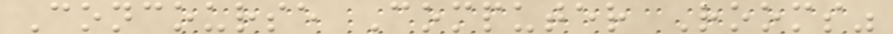Concourse Computer Rooms"
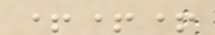+++
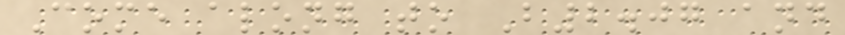Come along to B2.07 and
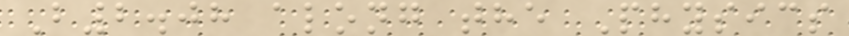B2.08 along the Physics
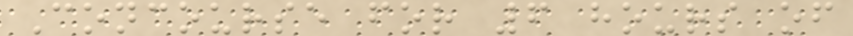Concourse for 6 hours of
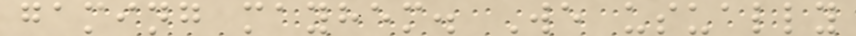gaming mayhem. We usually
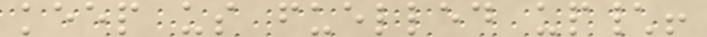keep us fuelled up\!
